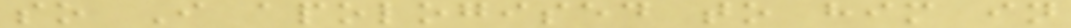so I apologised to him in
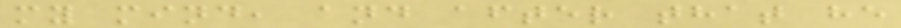my mind, and after that he
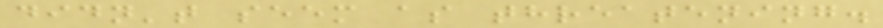didn't seem as threatening.
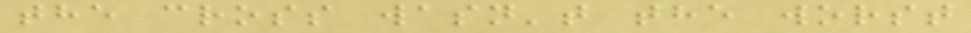the cross wasn't the worst
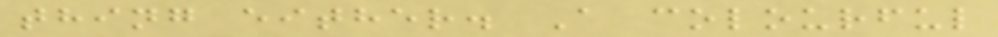thing either. A colourful
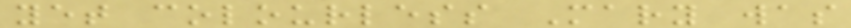yet colourless Mary was
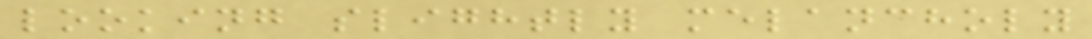looking slightly melancholy
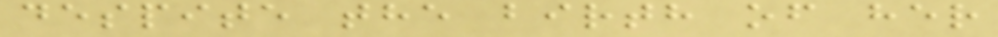despite the birth of her
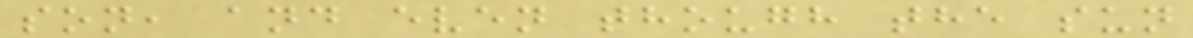son, and even though the sun
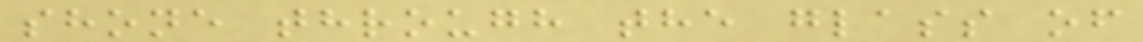shone through the glass of
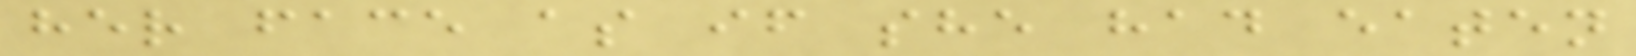her face as if she had eaten
